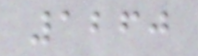1260
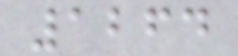1264
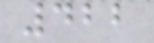422
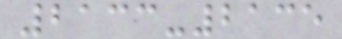2133-2135
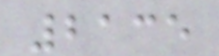2135
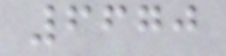6670
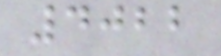4022
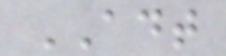ADT
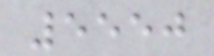5550
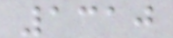1310
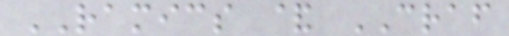RAMICS & CRAF
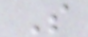S
